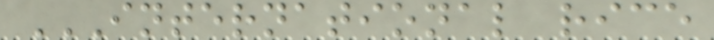INTERNATIONAL RICE
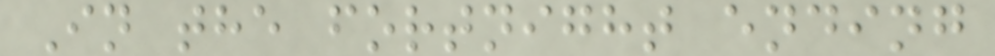In the fortnight ending
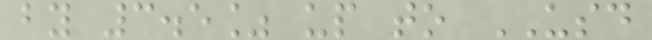by 3.5% up to USD
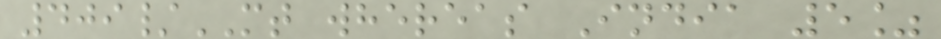409/MT whereas India 5%
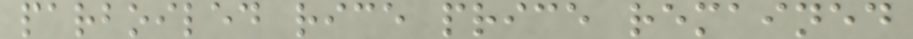parboiled rice price remained
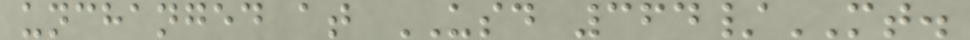unchanged at USD 364/MT.
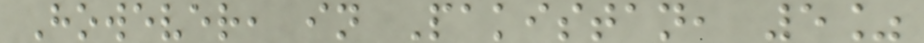However, in Pakistan, 5%
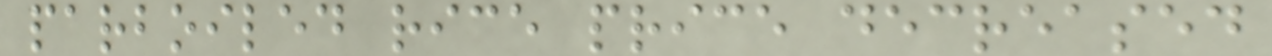parboiled rice price decreased
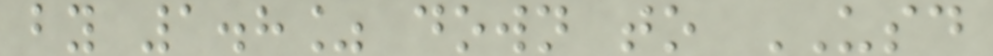by 1.8% down to USD
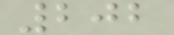202
